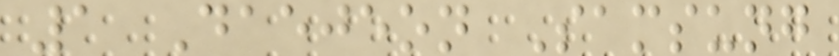1 Daejeon Samsung
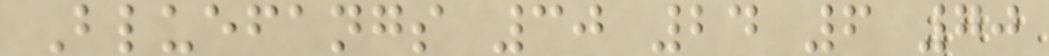Bluefangs 30 24 6 70
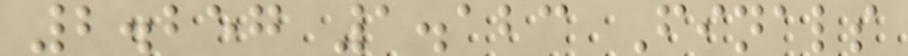2.257 1.123 Finals
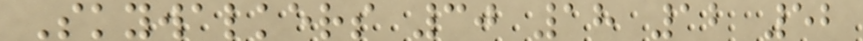Skywalkers 30 18 12 52
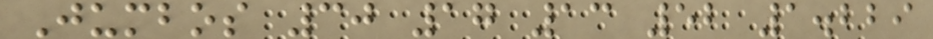Jumbos 30 17 13 52 1.229
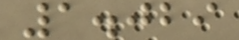1.029
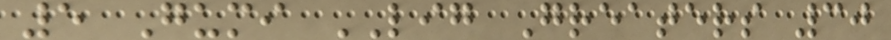5 Gumi LIG Greaters 30
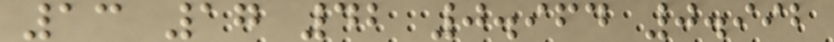13 17 42 0.964 0.992
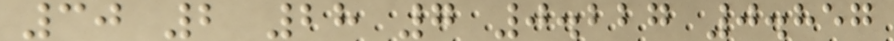30 2 28 7 0.227 0.857
